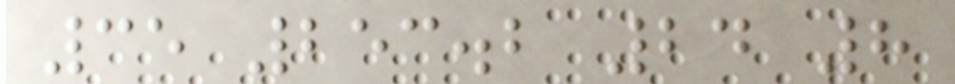35 253.2 24 8
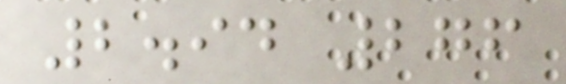2.94 276
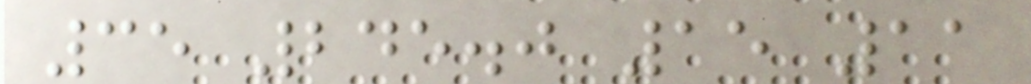35 245.0 15 11
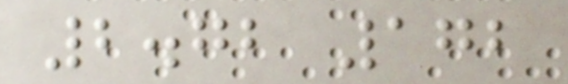2.72 172
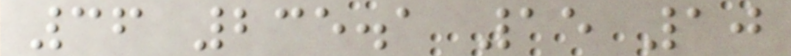36 235.1 15 10
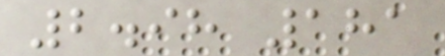2.98 181
